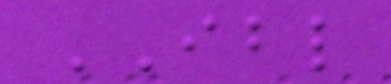IBL
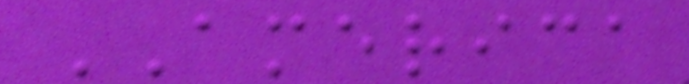AMERICA
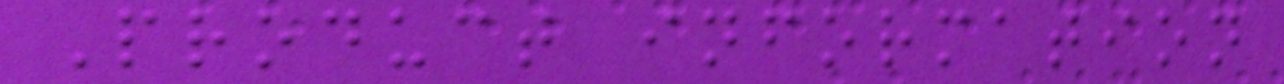Product information
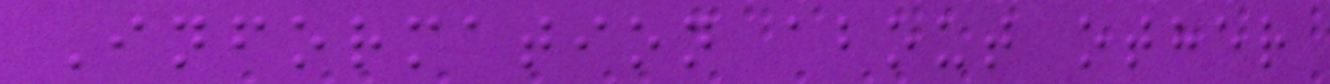Information about other
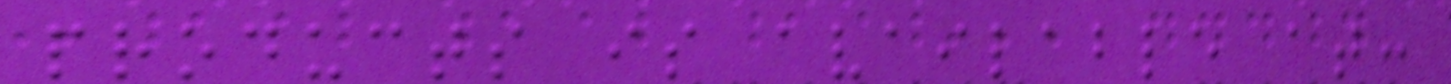products is available at:
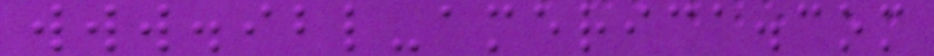www.ibl-america.com
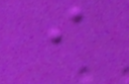i
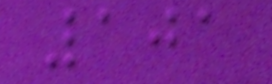101
